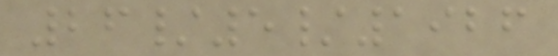26/5/1926
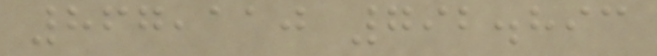867,110 792.893
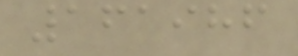161986
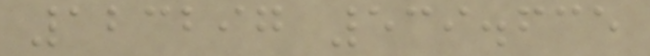123297 539.635
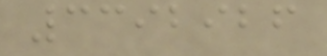3392926
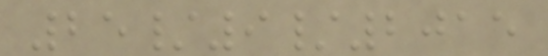25/9/2015
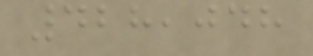428,048
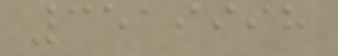3519998
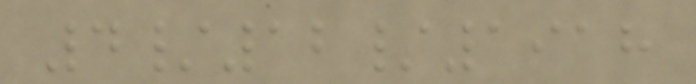4/12/1918
